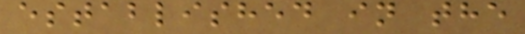established in the
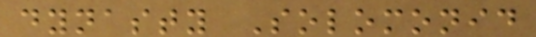dynasty Solomonid
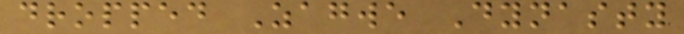dropped Zagwe Dynasty
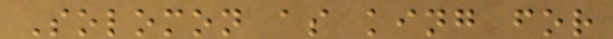Solomon as king for
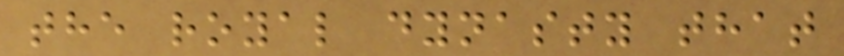the royal dynasty that
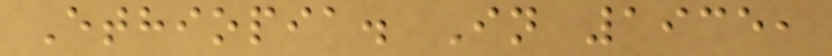Ethiopia. In 1935,
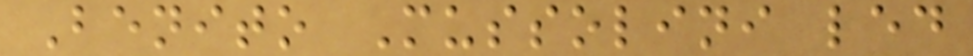Benito Mussolini led
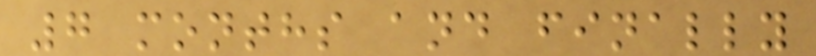7 months and finally
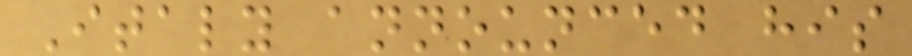Italy announced his
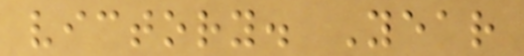victory. Year
